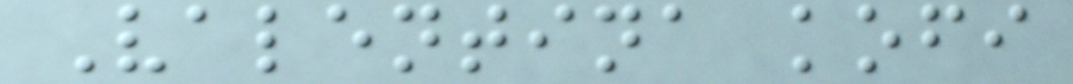Valentina kofi
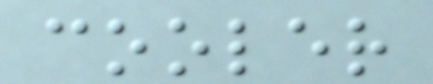cooler
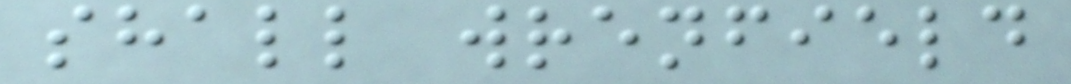shall wrenfield
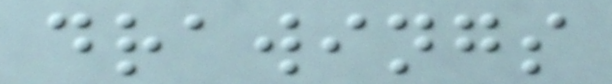drawings
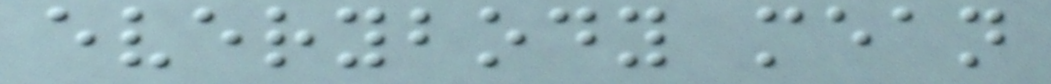everybody mean
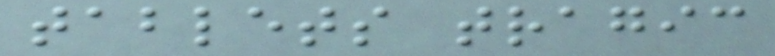tablets tragic
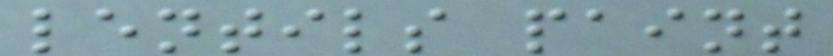lentils paint
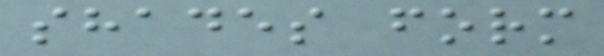shades form
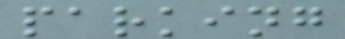parking
